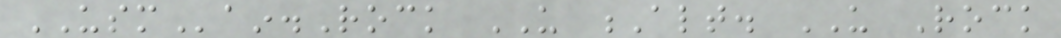USMain.Rock US Alt. US Rock
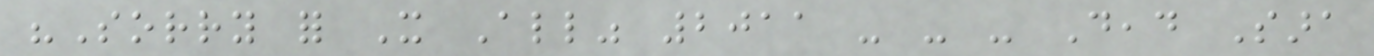"Sorry for It All" 2011 - - - Dead Sara
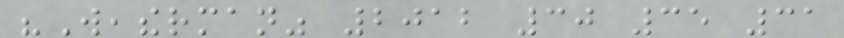"Weatherman" 2012 30 35 31
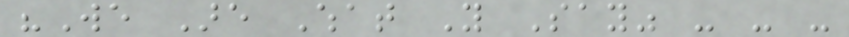"We Are What You Say" - - -
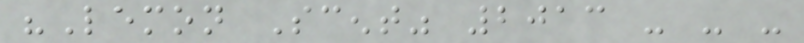"Lemon Scent" 2013 - - -
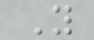You
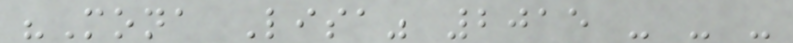"Mona Lisa" 2015 - - -
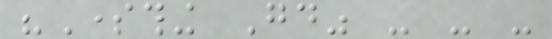"Something Good" - - -
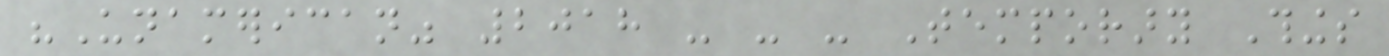"Unamerican" 2018 - - - Temporary Things
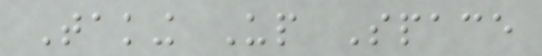Taking Up Space
